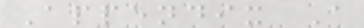Appendix A
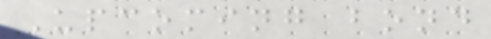Upcoming bond
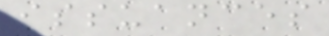issuances
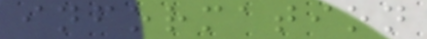information
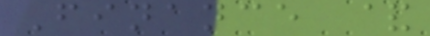Finance &
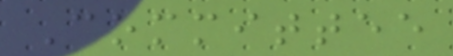Committee
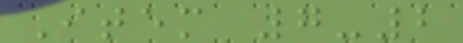Item 7-2
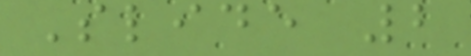Slide 2
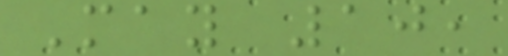May 10,
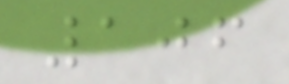106
